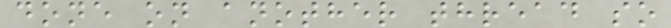done on another thread so
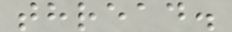thread.
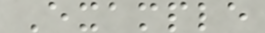Example
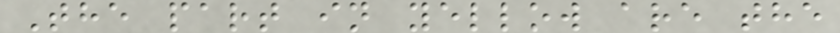The part in yellow are the
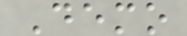Demo
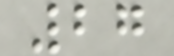27
